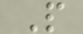P
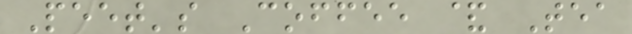Peet's Coffee & Tea
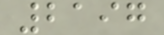2197
